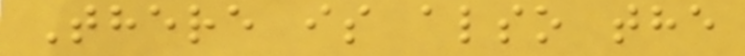There is also the
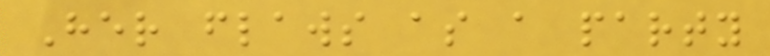Her flaws as a party
